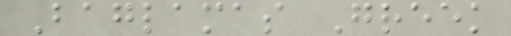Baglamas Greek
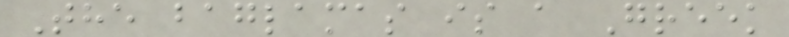The baglamas is a Greek
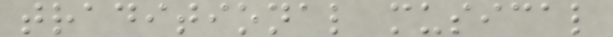traditional musical
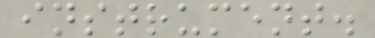instrument.
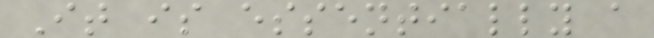It is essentially a
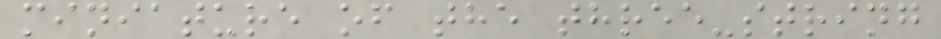miniature of the three-string
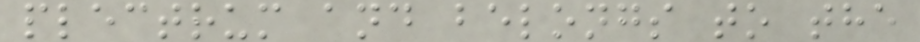plectrum and belongs to the
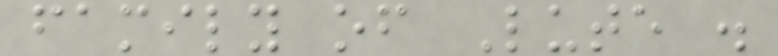family of Lute .
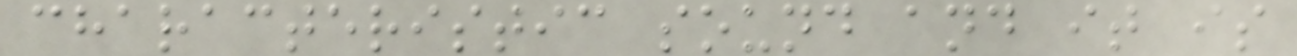characteristic sound and it is
